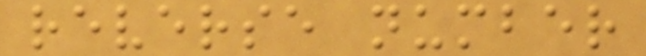reverse number
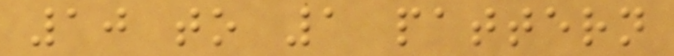10 to 1 pattern
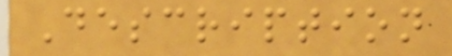Description
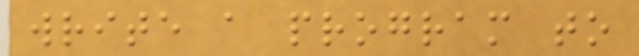write a program to
